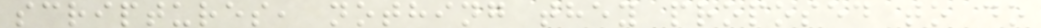scriptures, nothing they proposed to do
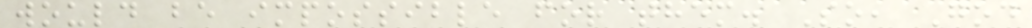would be impossible for them. So, God
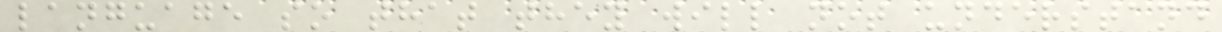language so that they will not understand
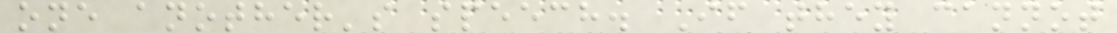one another's speech. If they cannot
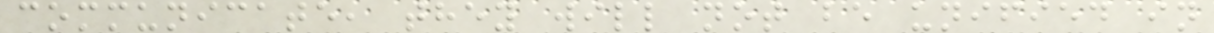communicate, they will not be unified in
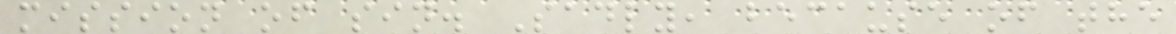mission of sin. Sadly, because of the
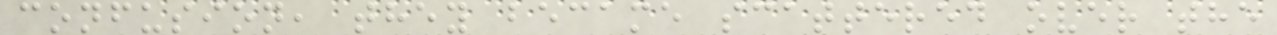confusion, they became scattered over the
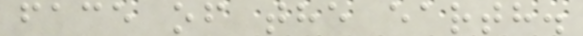face of the earth.
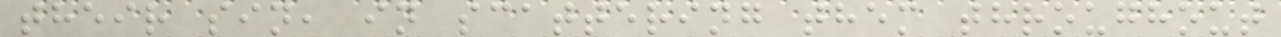their sin, in scattering them throughout
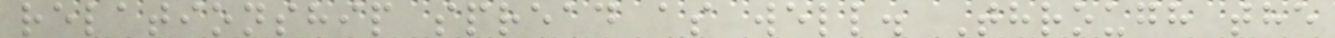relationship spread as well. Through the
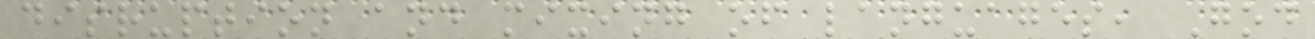disruption and mixing of languages, God
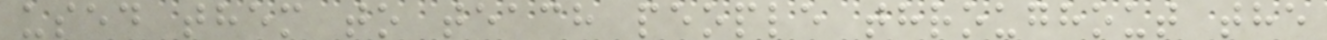used them to teach people throughout the
